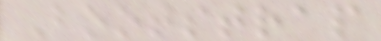Bootstrap
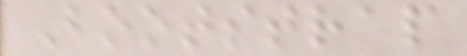Bootstrap
